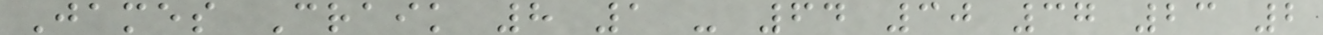James Craik 8 1 - 64 30 37 23 2
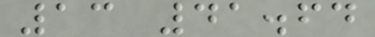13 41.64
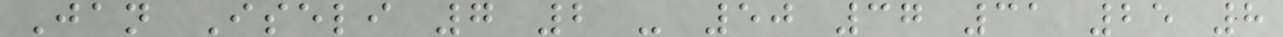Jan Iseli 7 2 - 50 37 31 25 8
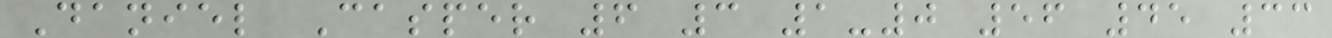Daniel Casper 6 3 1-0 56 45 33
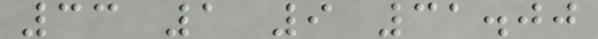33 1 9 31.00
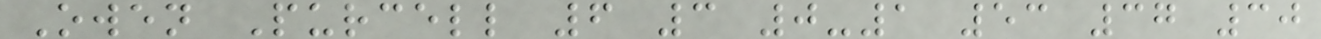Owen Purcell 6 3 0-1 53 37 30
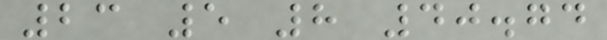23 5 8 40.74
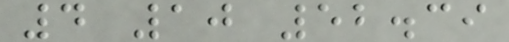4 10 52.39
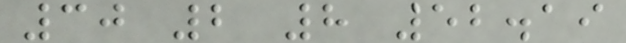30 2 8 52.19
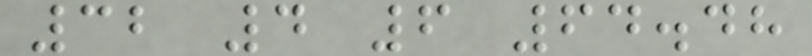32 4 6 64.48
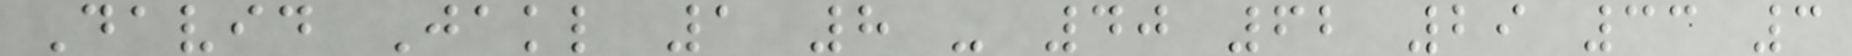David Jakl 1 8 - 40 62 29 33 3
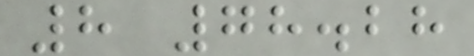8 78.28
